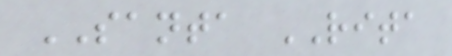SANTA RITA
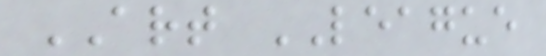ART LEAGUE
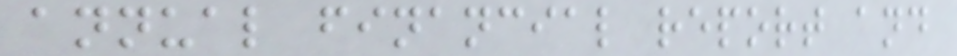annual financial report and
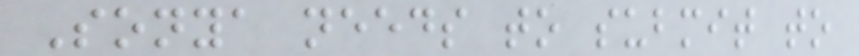Sonya needs to submit to
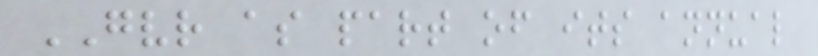GVR as part of its annual
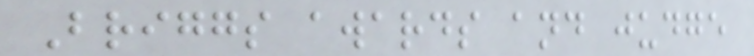Briggs awards and judge
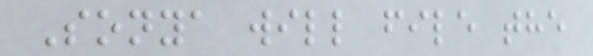Sonya will file the
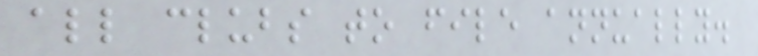all clubs to file annually.
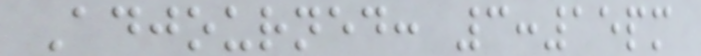Adjourned: 3:15pm
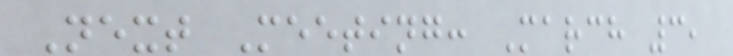Next Meeting: March 3,
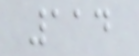114
